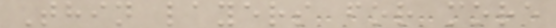Thin layers for more
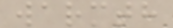warmth
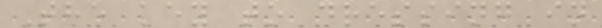The key to dressing in
